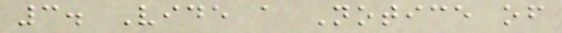3. Vide a Notice of
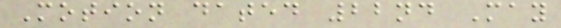Motion dated 22nd May
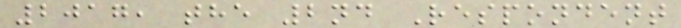2017, the 2nd Respondent
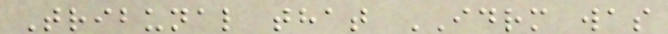Tribunal that IDRM was
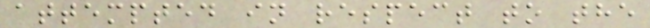attempted in respect to the
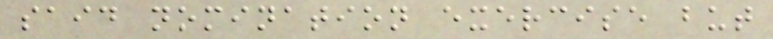said nomination exercise but
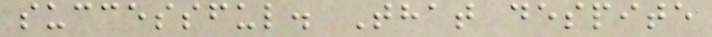successful. That despite
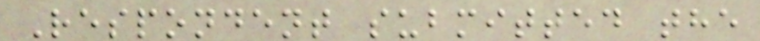Respondent submitted the
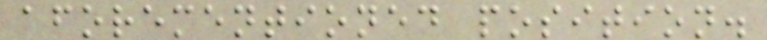aforementioned position.
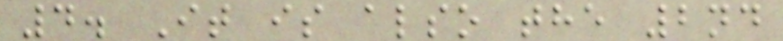4. It is also the 2nd
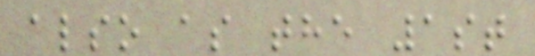also as the 1st
